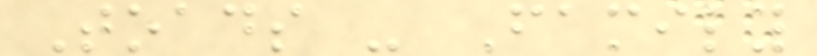Toads - Family
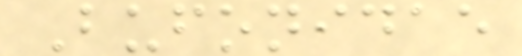Bufonidae
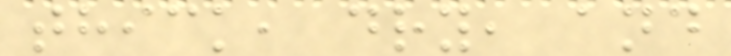thick, dry, and
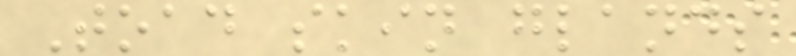Toad skin glands
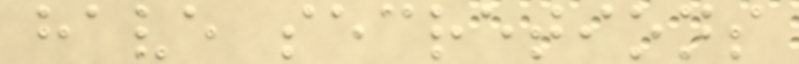have secretions
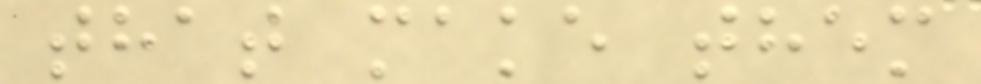that make them
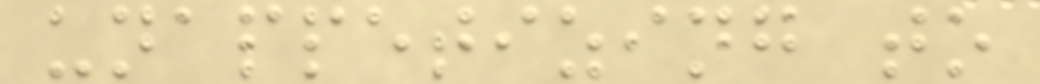unappetizing to
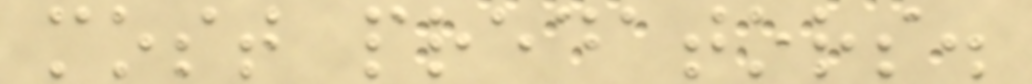most predators.
